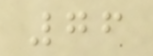76
